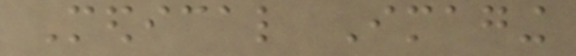Medical Imaging
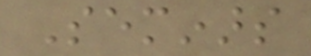Seminars
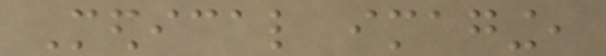Medical imaging,
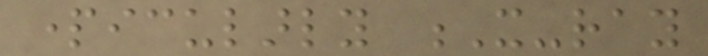particularly X-ray
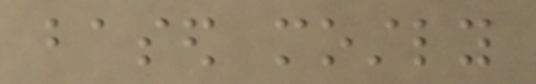based mostly
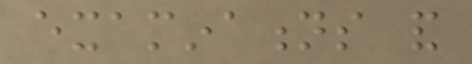examinations and
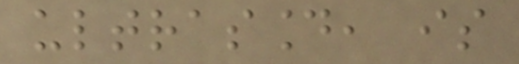ultrasound, is
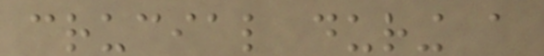crucial during a
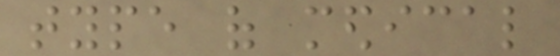type of medical
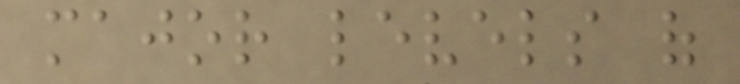major levels of
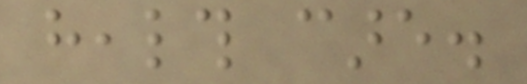health care.
